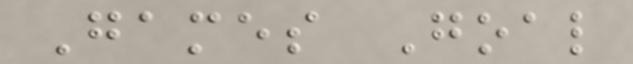Games Goal
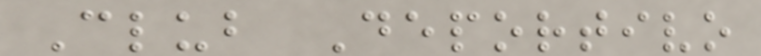Club Deportivo
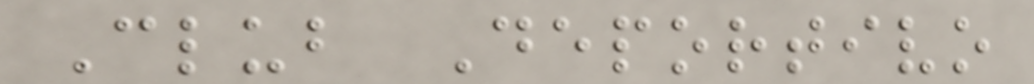Club Deportivo
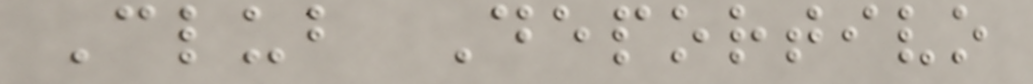Club Deportivo
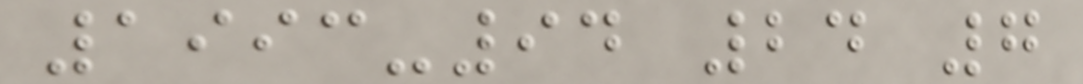1993-94 24 7
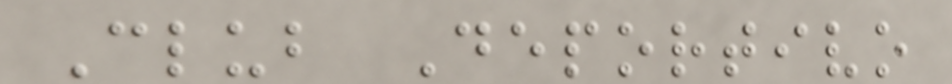Club Deportivo
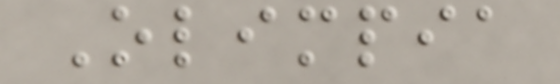Olimpia
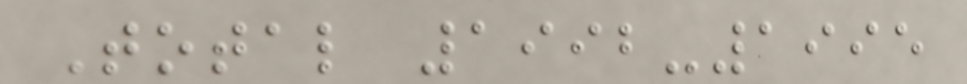Total 1992-1995
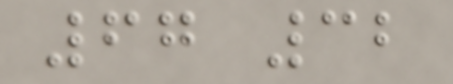67 32
